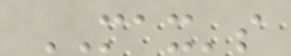MAX's
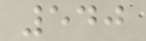540
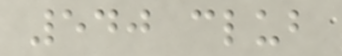540 club
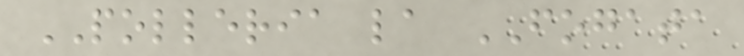POLLERIA la FOGATA
